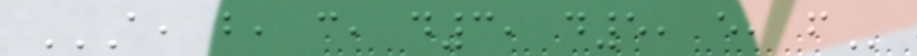A, B, C, D3, D5, E, F
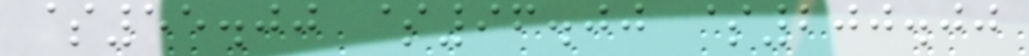$55.00 $96.00 $200.00
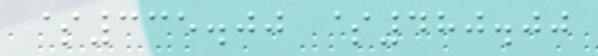$335.00 $480.00
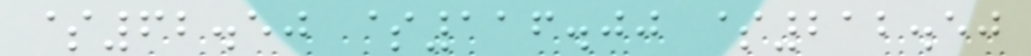$62.50 $116.00 $212.50
